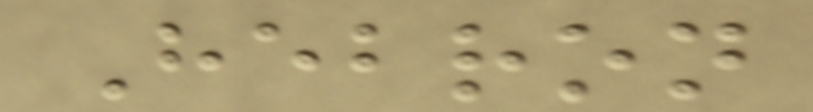Hebron
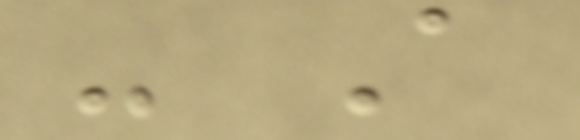- A
